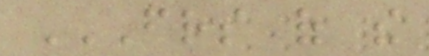FRIENDS OF THE
